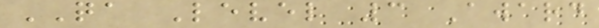QA Level 3 Award
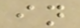in
